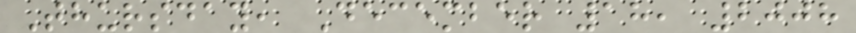Thursday, December 18, 2008
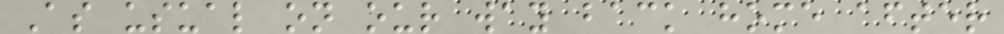As usual on our way back home after
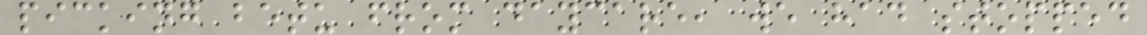picking betu from daycare, we had stopped
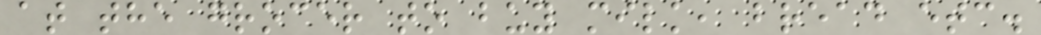at the grocer to buy milk, bread etc.
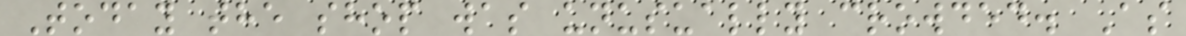Today the shop was unusually crowded. As
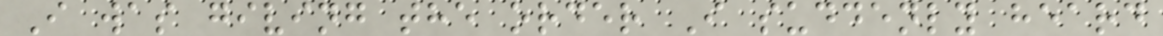I was giving the order I suddenly heard
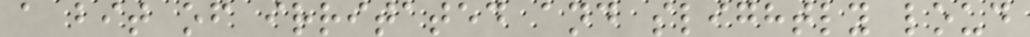a bit of irritated and slightly loud
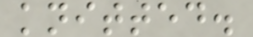knitted.
